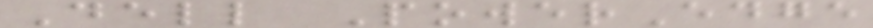Dell PowerEdge
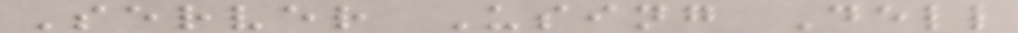Server Using Dell
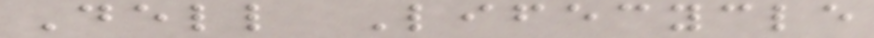Dell Lifecycle
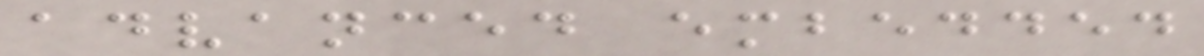advanced embedded
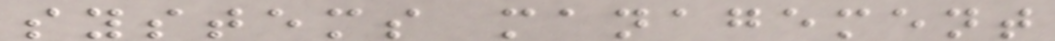systems management
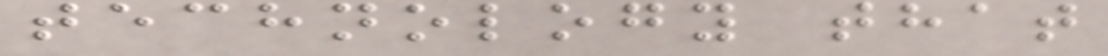technology that
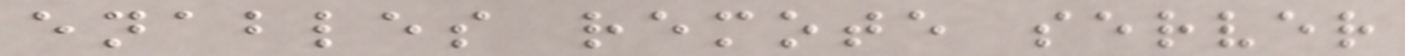enables remote server
